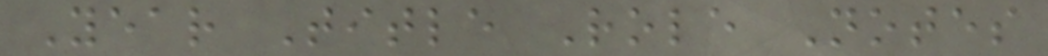Year Title Role Notes
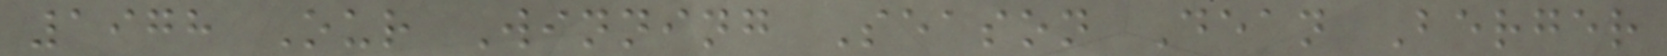1978 Our Winning Season Dean Berger
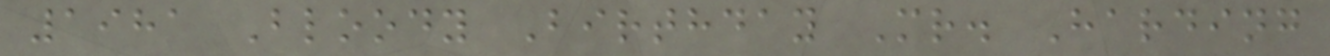1981 Bloody Birthday Mr. Harding
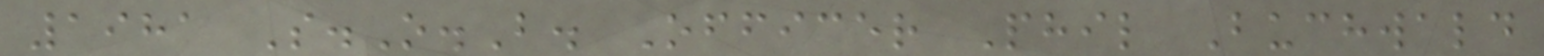1981 S.O.B. Officer Phil Buchwald
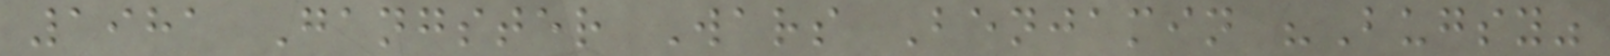1981 Gangster Wars Benjamin "Bugsy"
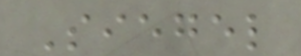Siegel
